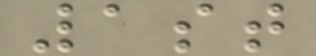1st
